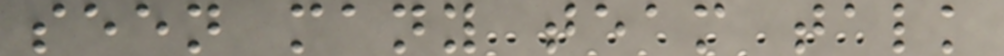seen many team talk
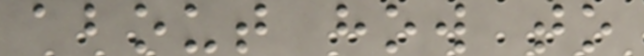about how to
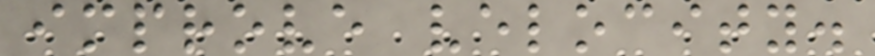improve velocity.
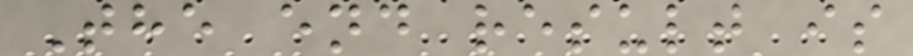The end result is
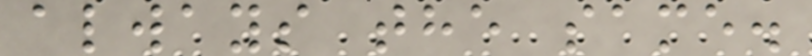always the same.
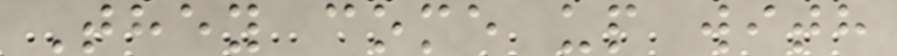They come up with
